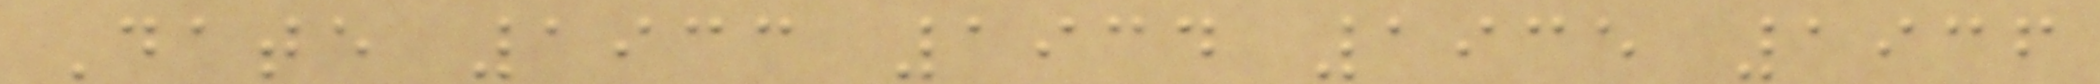Date 1933 1934 1935 1936
